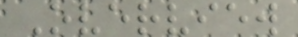Overview
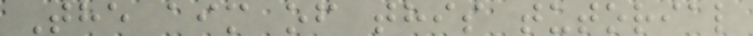The aim of this tutorial
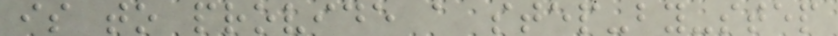is to provide a step-by-step
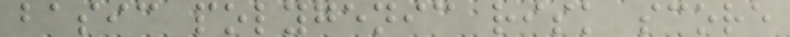basic polygenic risk score
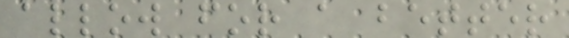allow for a better
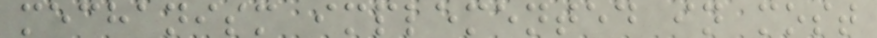mechanism implemented in most
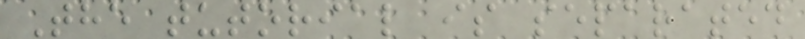The tutorial is separated
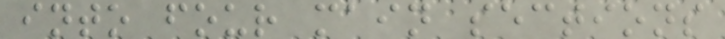into four main sections
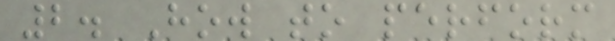2. How to perform
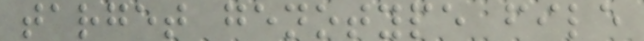target genotype file
